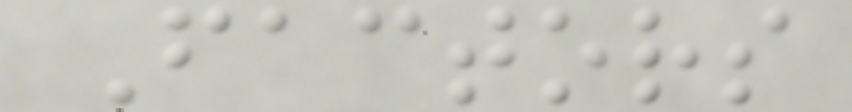Factors
